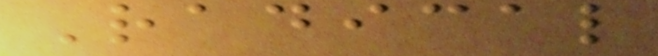Radical
